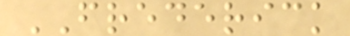FREDERICK
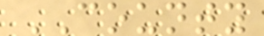COUNTY
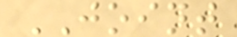JOINT
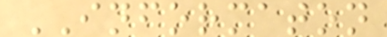INFORMATON
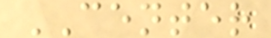CENTER
